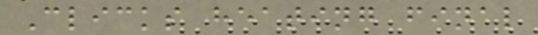Clicks heating final
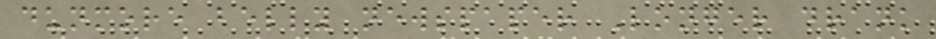dunmore belly newspaper Longer drank
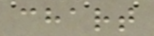chart
